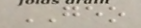GEO
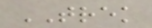TREK
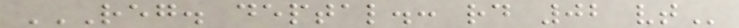REG. DEPTAL.: RD 02 VT
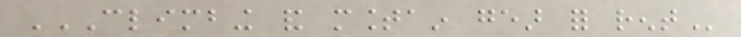CLIMBING AND MOUNTAIN GEAR FOR RENT
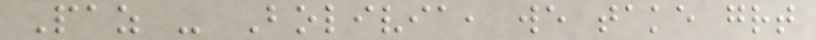Paz - Bolivia, we take great
